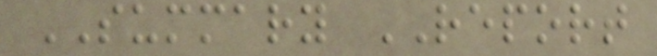SUMMARY REPORT
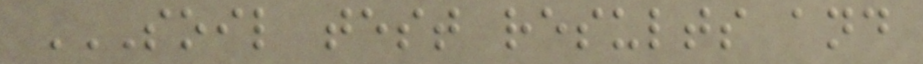SOIL TEST RESULTS AND
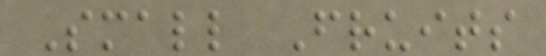Small Fruits
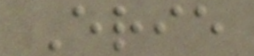Erie
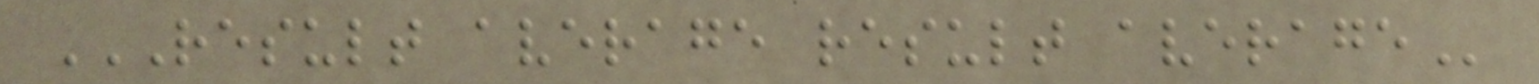RESULT AVERAGE RESULT AVERAGE
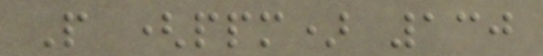P (ppm) 130
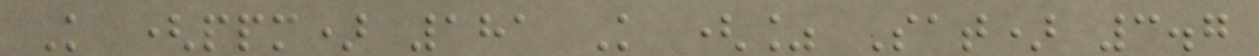K (ppm) 181 K (% Sat) 3.7
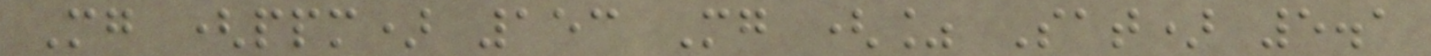Mg (ppm) 153 Mg (% Sat) 5.1
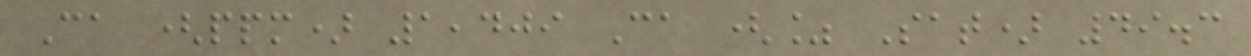Ca (ppm) 1,409 Ca (% Sat) 49.3
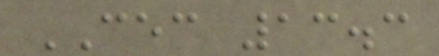CEC 13.3
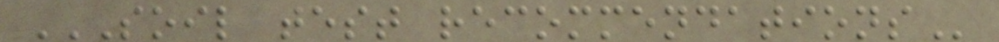SOIL TEST RECOMMENDATIONS
